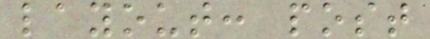layout: post
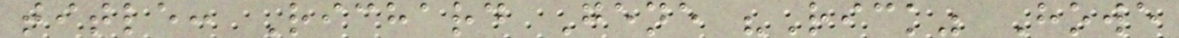title: Richard Gene "Rick" Howe
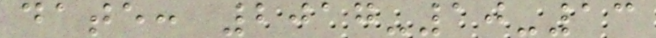date: 2017-10-13
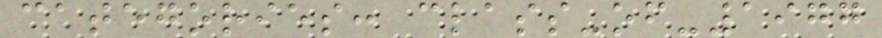categories: class-of-1977
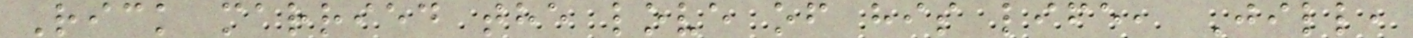Rick married the love of his life, Jill,
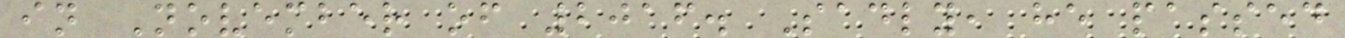in November of 2016. Sadly, he passed
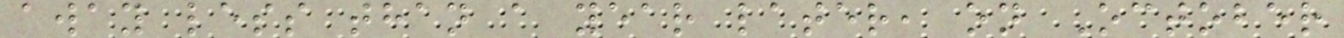away less than a year later, on October
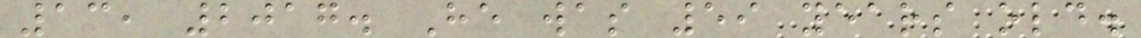13, 2017. He was 59 years old.
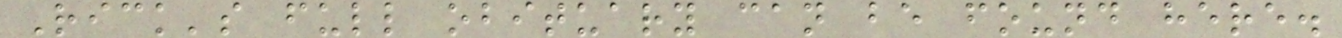Rick's full obituary can be found here.
